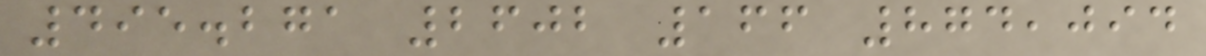495.271 2602 166 874,094
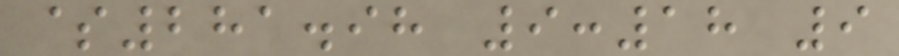$281.98 9:18 9
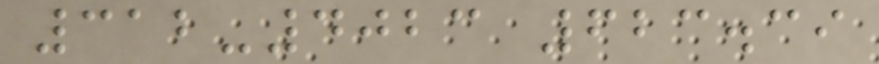312-4023 623.39
